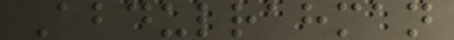Abdulrahman
